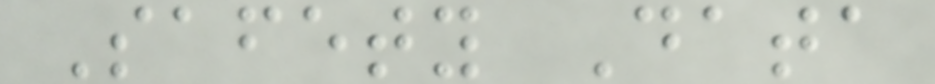Safety Data
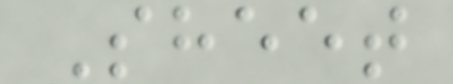Sheet
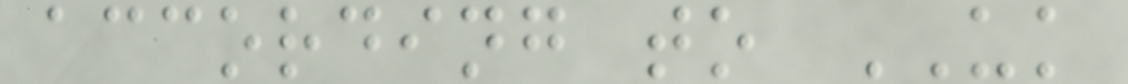according to UK
